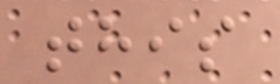this
